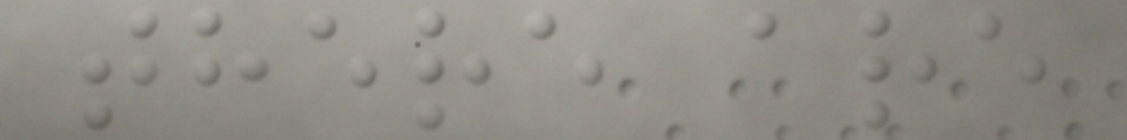there are
